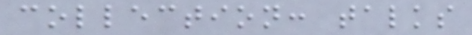collection: talks
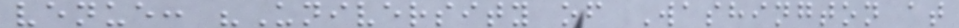venue: "University of Washington at
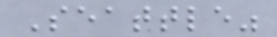Seattle"
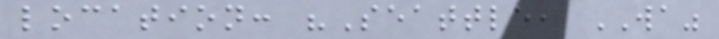location: "Seattle, WA"
